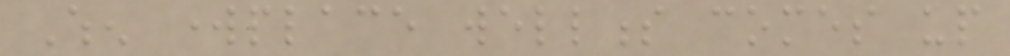When workplace wellness comes up
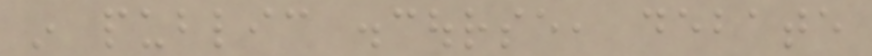in public discourse, debate
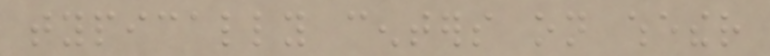typically centers on whether
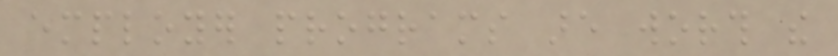employer programs are worth the
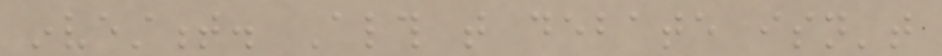investment. Although that debate isn't
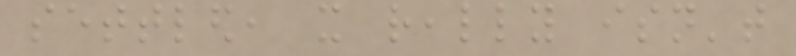settled, it really isn't
